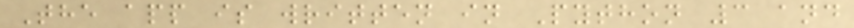The app is written in Python 3 and
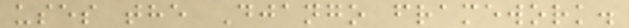uses the Django framework.
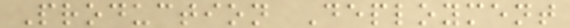Production Deployment
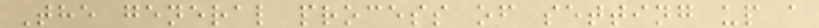The general process of setting up a
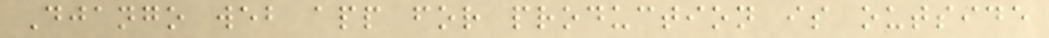Django web app for production is outside
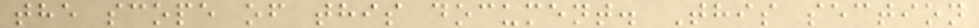the scope of this document. This section
